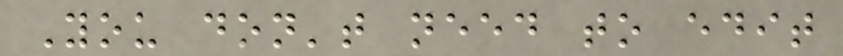You don't need to edit
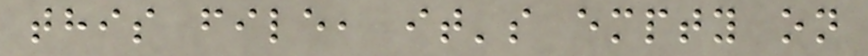this file, it's empty on
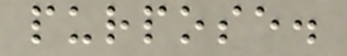purpose.
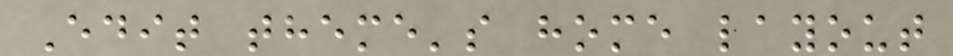Edit theme's home layout
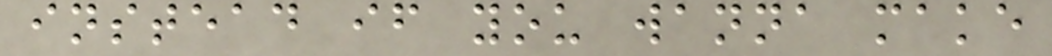instead if you wanna make
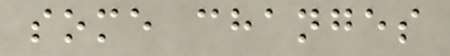some changes
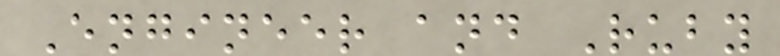Engineer and Ruby
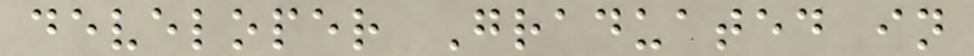developer Graduated in
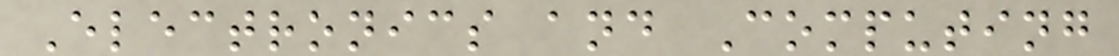Electronics and Computing
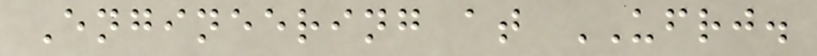Engineering at UFRJ.
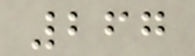267
